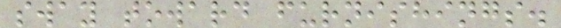sway toward furnishings.
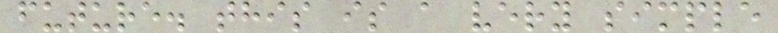future. this is a very simple
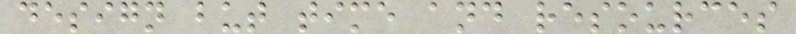design but time and resources
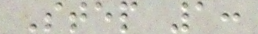Step 1:
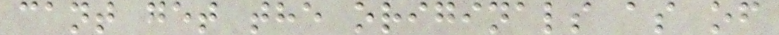cant get the originals as of
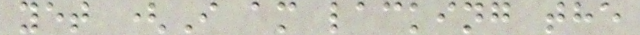yet (I am lacking the
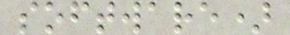software)
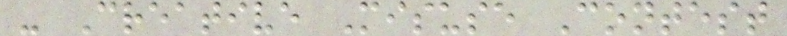- Creative Misuse Contest
